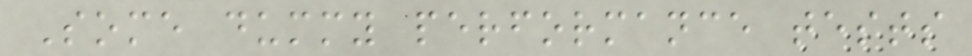Some dummy performance tests
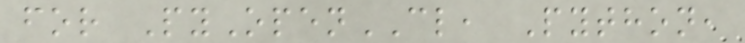for PyOpenCL, Python,
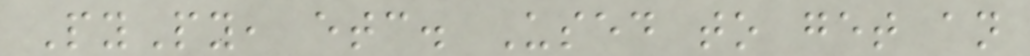PyPy, etc. Used to get an
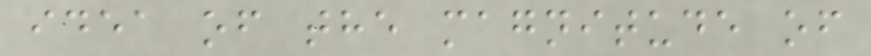idea of the magnitude of
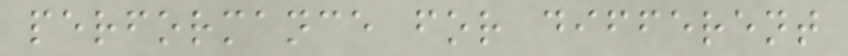performance for different
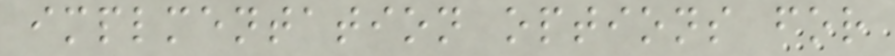implmentation options for
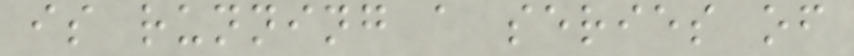is running a series of
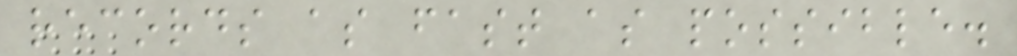records as fast as possible.
